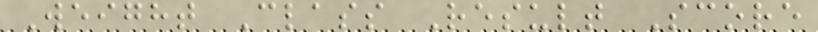Weight Class Result Score
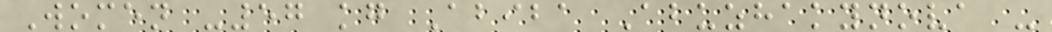Women -57 kg Abiba Abuzhakynova -
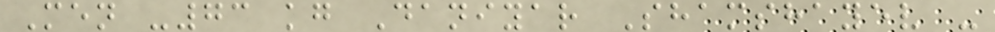Men -73 kg Daniyar Shamshayev -
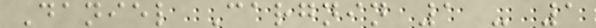Daniel Cargnin 1 - 1
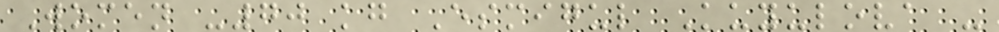Women -70 kg Esmigul Kuyulova -
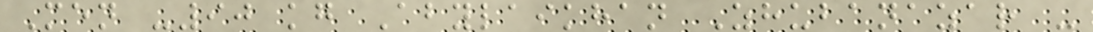Men -90 kg Abylaikhan Zhubanazar -
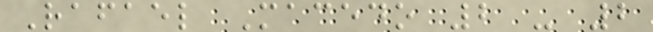Rafael Macedo 2 - 2
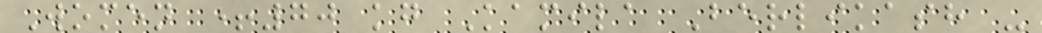Women +70 kg Kamila Berlikash -
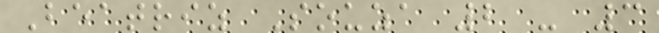Beatriz Souza 2 - 3
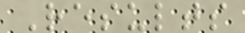Results
